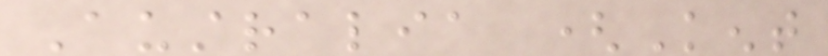Australia (Kent
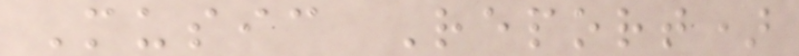Music Report)
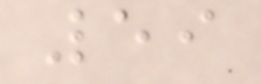59
